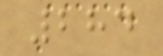284
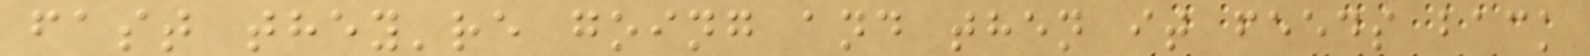fast they're going and then it feeds back
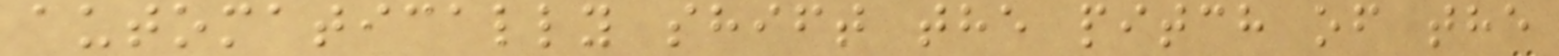automatically shift the pitch of the
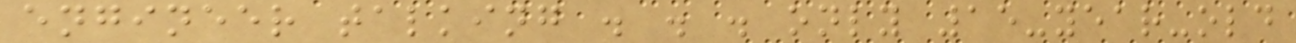engineer talking . . . only 15-year-old
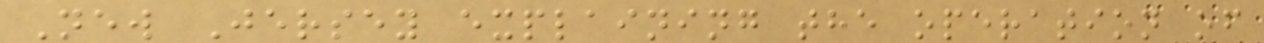New Jersey explaining the operation of
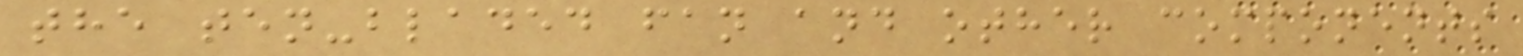the ten-bladed fan and other components
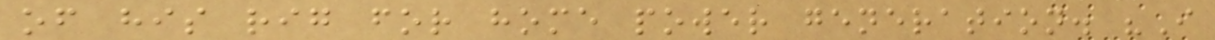of his rig for home power generation. "I
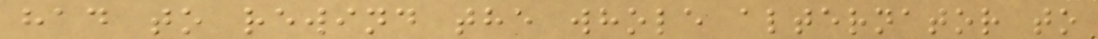had to rewind the whole alternator to
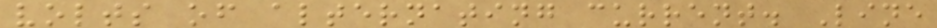volts of alternating current. Line
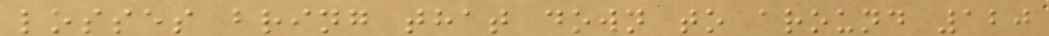losses bring that down to around 120
